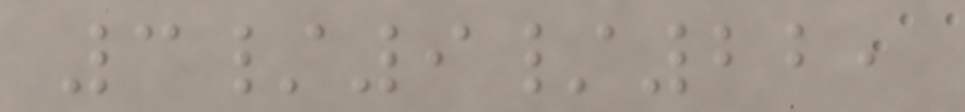3/9/22,
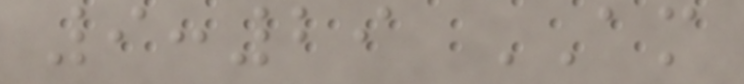9:29 AM
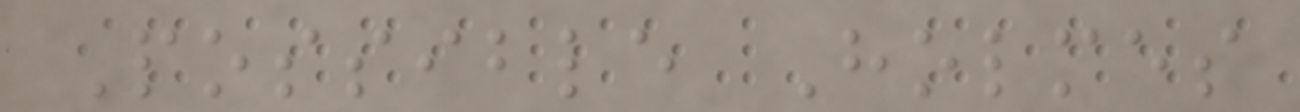Possible Holmes
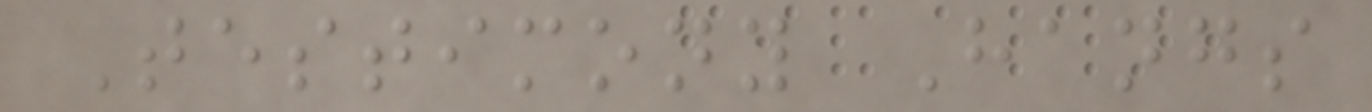Testimony Hangs
